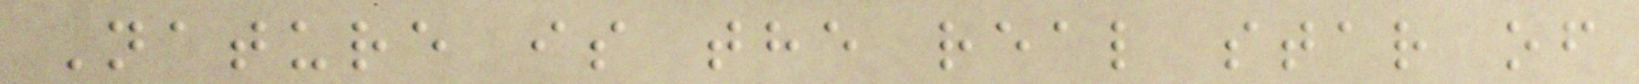Nature is the real star of
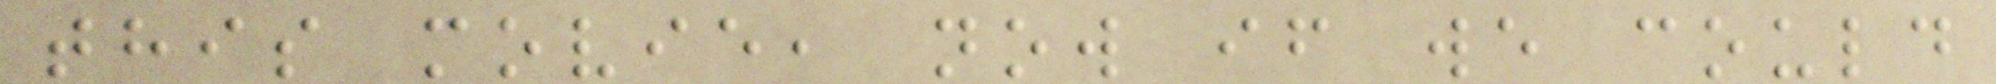this movie, now if we could
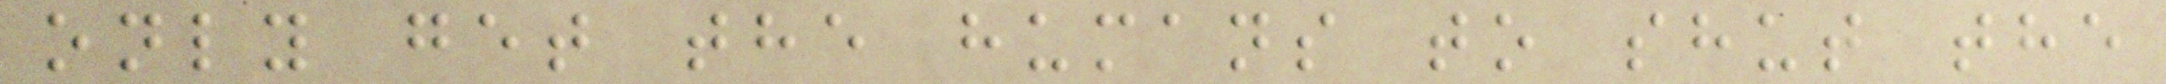only get the humans to shut the
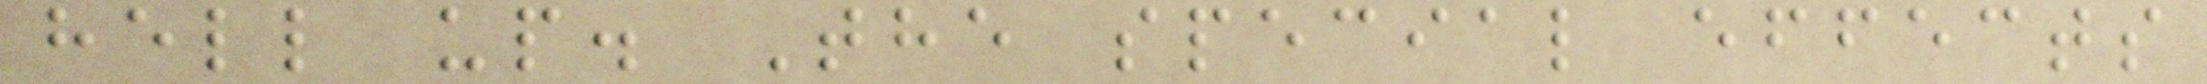hell up. The special effects
